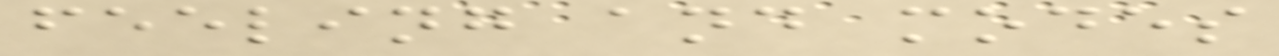feeling and modes
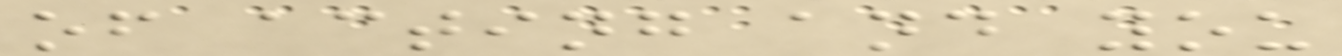of acting and you
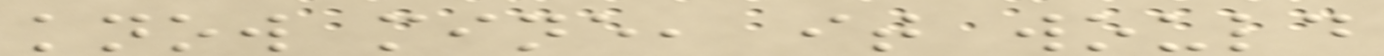know mine, it would
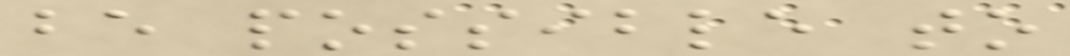be possible to
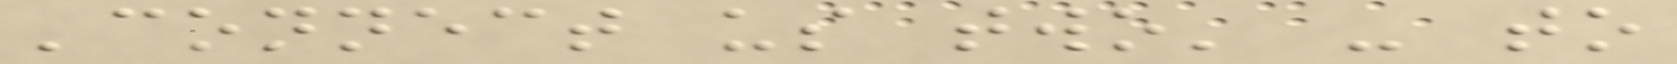'connect us two' - to
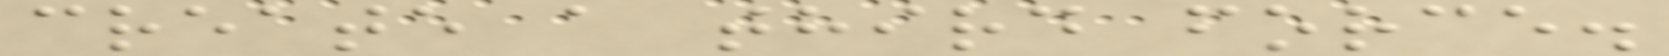create a third force.
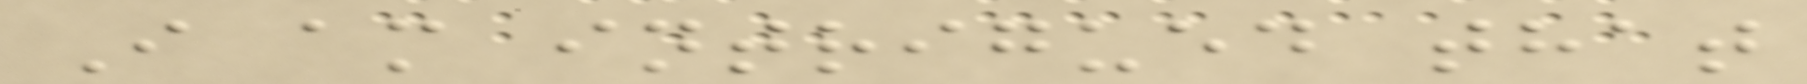I am intrigued that
